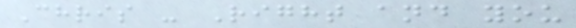Chris - Right and you
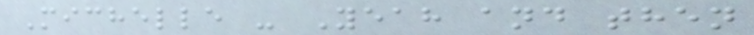Michelle - Yeah and then
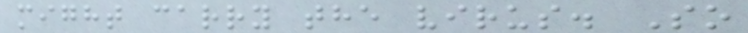might carry the virus. So
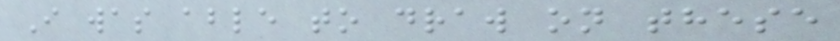I was able to draw on these
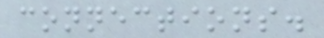connections.
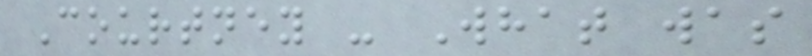Courtney - What was
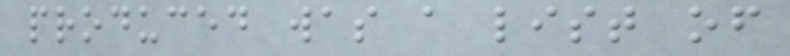produced was a list of
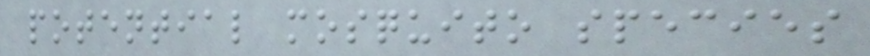potential mosquito species
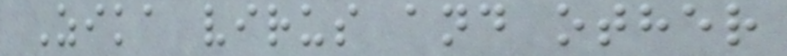Zika virus and other
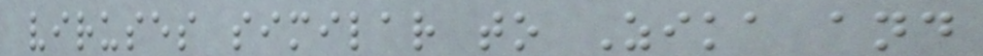viruses similar to Zika and
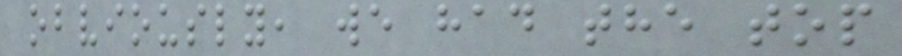obviously, we had the top
